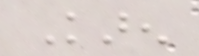Karen
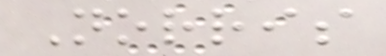Norris
